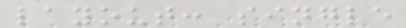layout: single
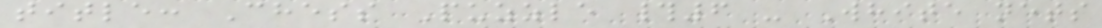title: Chess Puzzle #6 - White nets
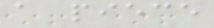a piece
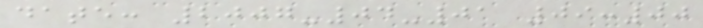date: 2007-04-01 09:00
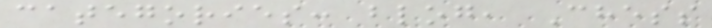categories: blog, Chess
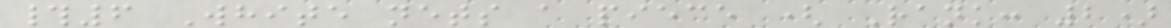#6 White nets a piece ( Rank: 2)
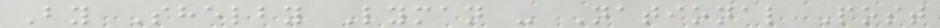By Shelby Lyman - National Post
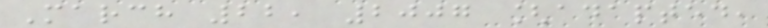March 22, 2007 [adapted,
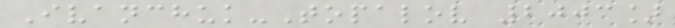Ivanchuk-Topalov 2003]
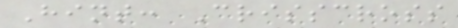Hint: Crisscross
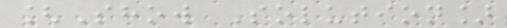[Show Solution]
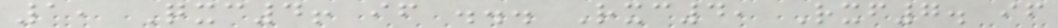1, Qxc4! if ... Rxc4, Rxf7. if
